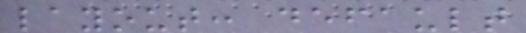layout: default
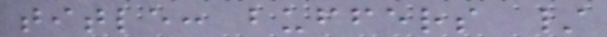title: buffers /
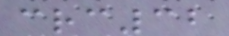crc32
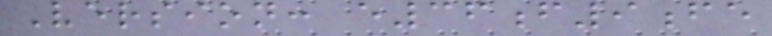Version: e36f9fe
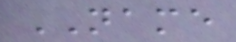NAME
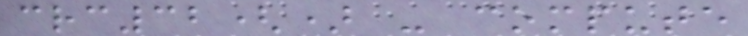crc32() - compute
